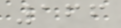166
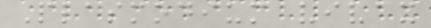Plasmodium vivax
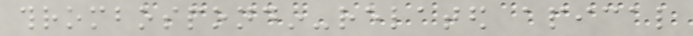thrombospondin-related apical
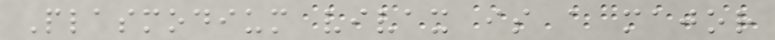Plasmodium vivax is a major
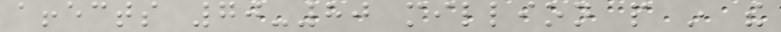affects 70-80 million people in the
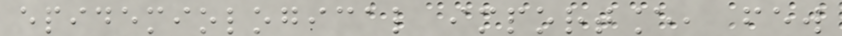epidemiological importance, few
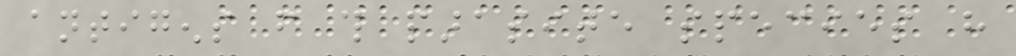antigens from this parasite species have
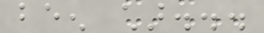been char...
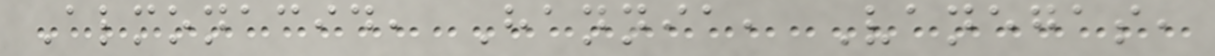Almonacid, Hannia, Vanegas,
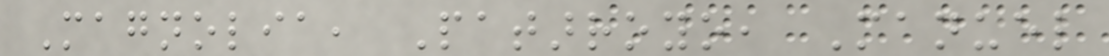Magnolia, Patarroyo, Manuel
